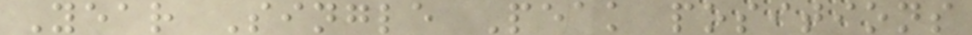Year Single Peak positions
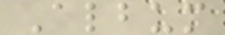Album
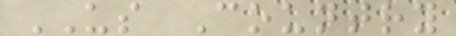US Country
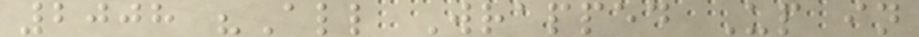2008 "All Wrapped Up in
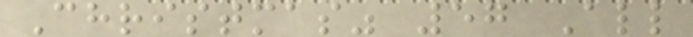Christmas" 57 All
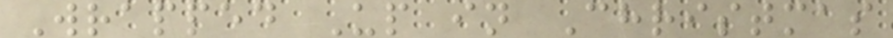Wrapped Up in Christmas
